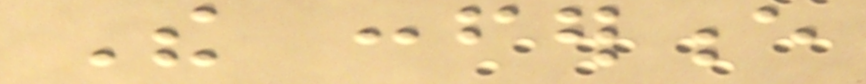The conference
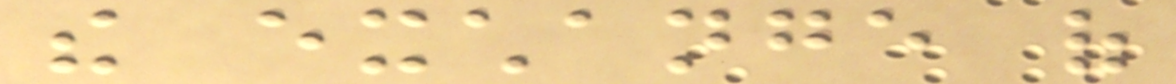the exchange of
